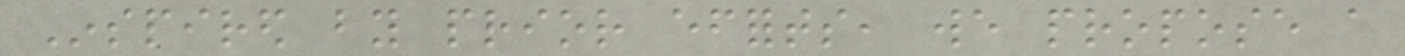Inspired by prior efforts, we propose a
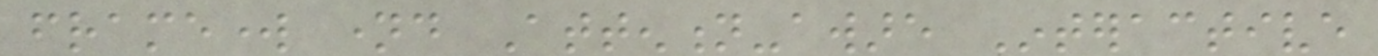framework named Attention-aware Interactive
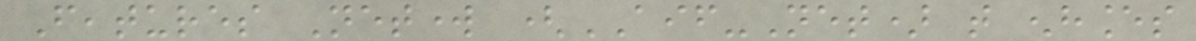Features Network (AIF-Net) that enhances
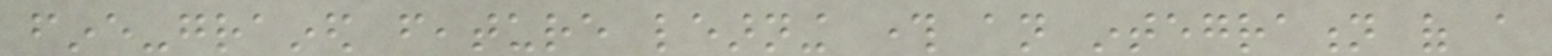fine-grained feature learning through an integration of a
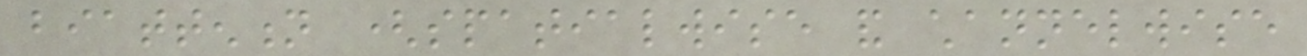biattention (spatialwise and channelwise
